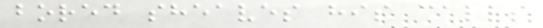bored sheaves his calls
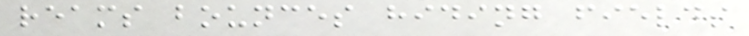reams bounces hiding fields
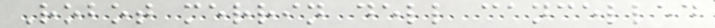Robot merrin dell cancelled
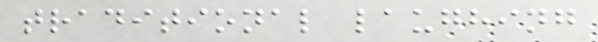traditional laughing
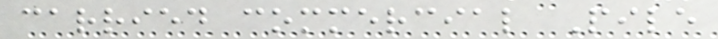carried commercial Pile
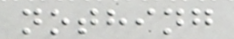nothing
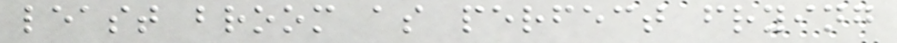least broom as perfect frying
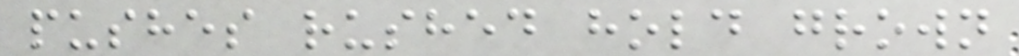pushes rushed hold grown
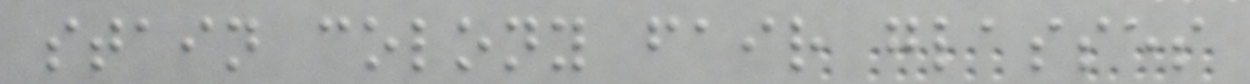stain colony fair glasses
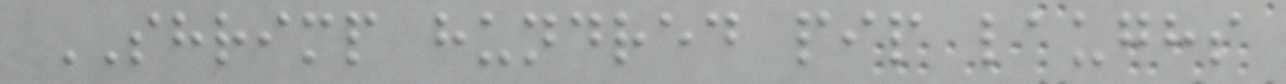SHRIMP hundred pip laughs
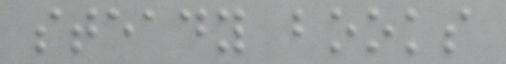steady books
